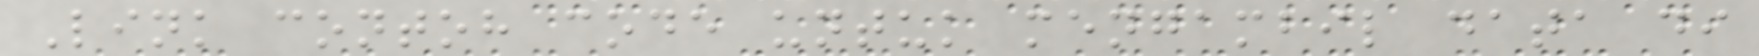Link contoh code untuk mengambil data di
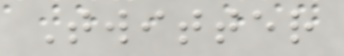Twitter
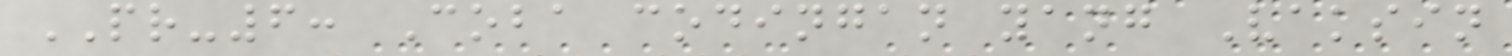PR-6: Coba codingan yang Vaksin
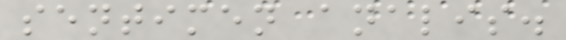sentimen analis.
